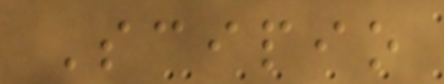Scipio
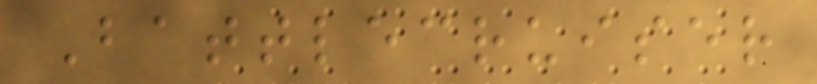Battlecruiser
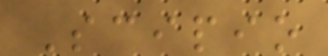Scipio
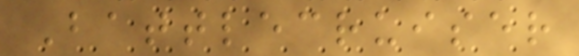Battlecruiser
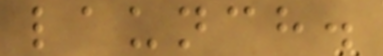launch.
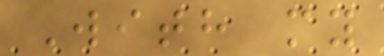With my
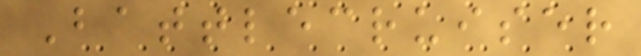Battlecruiser
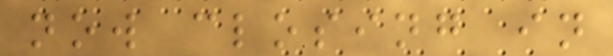now closing in
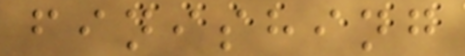finishing
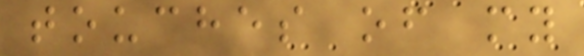touches of my
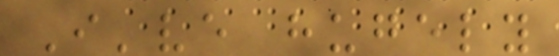I've hugely
